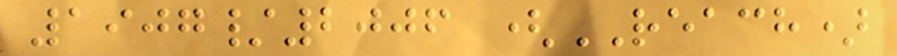1907/2006 (REACH)
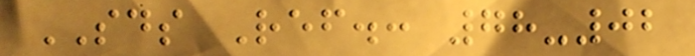SDS Ref.: 78-02
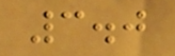3.0
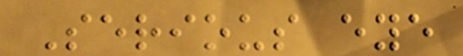Serious eye
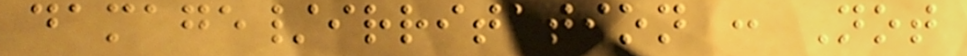damage/irritation : Not
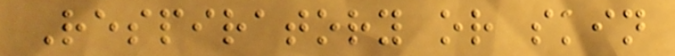Respiratory or skin
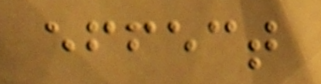effect
